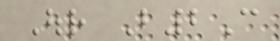Our B2C
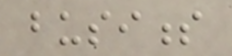business
